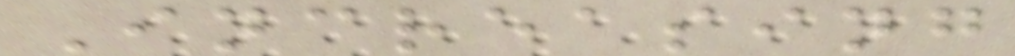Increasing
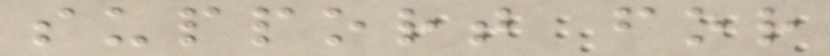support for
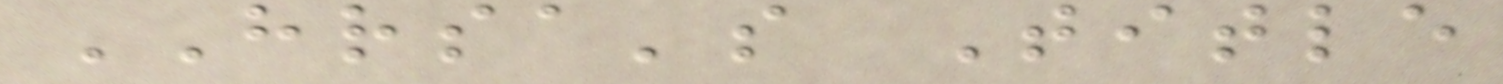HRSA's Title
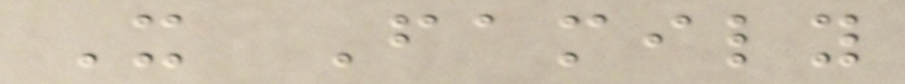X Family
